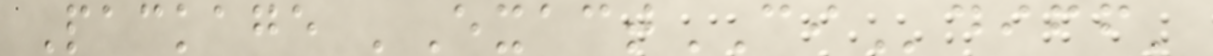Package 'ExactCIdiff'
